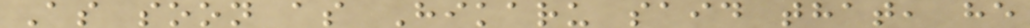As soon as Hikaru said that, he
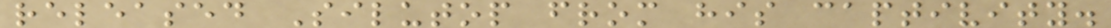released Silutop from his captivity.
